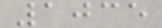1035
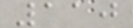110
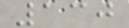130
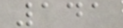141
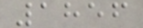1856
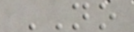NO
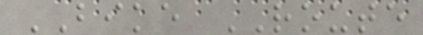BIKE ROUTE
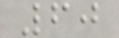60
